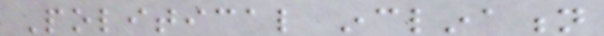Political inclination
